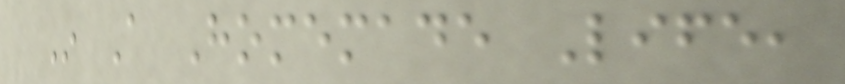In A Homemade Life,
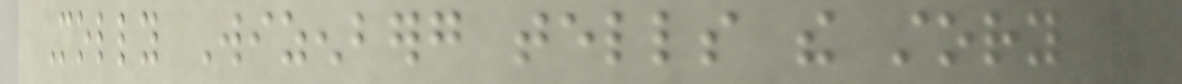Molly Wizenberg tells the story of
